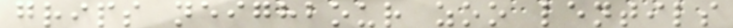grips neighbour zoo lentils
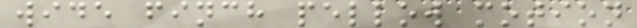wide finch pellow motion
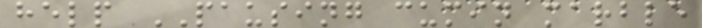help PAUSING cumin marble
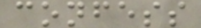confess
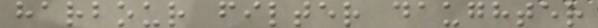harbour filter daughter
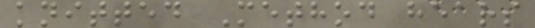knitted Method hears
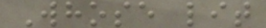Whose lit
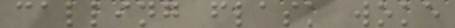calling flask woke
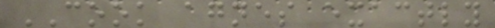COOK agnes exactly
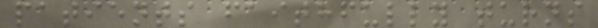patients faithfully turns
